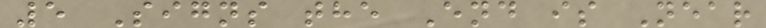5 Signs the End is Near
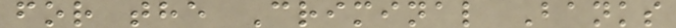for the Criminal Banks
